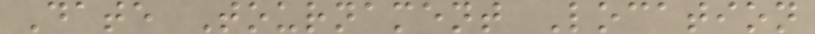Date Tournament Location
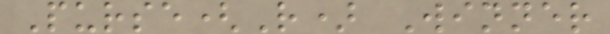Purse(R) Winner
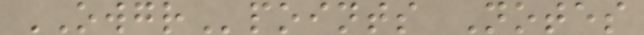OWGRpoints Notes
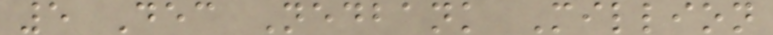5 Dec Nedbank Million
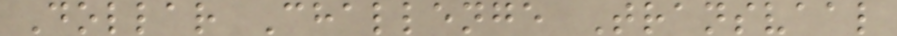Dollar Challenge Transvaal
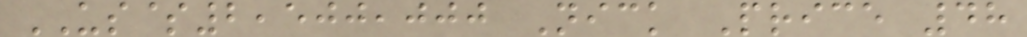US$2,500,000 Nick Price 48
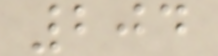204
